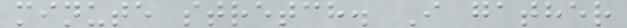minute stretch. I gather
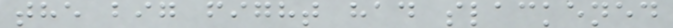the big fight had slackened
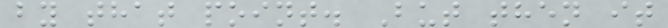by that point. But then it
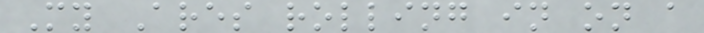My Ares rolling in on a
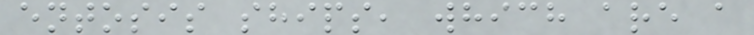entosis ships, which are a
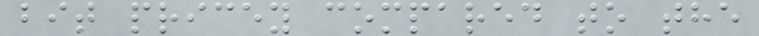bit pricey compared to the
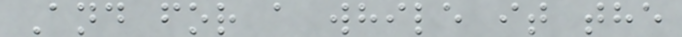And for a while it the
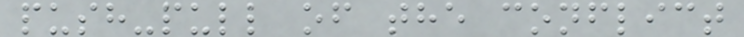push-pull of the conflict
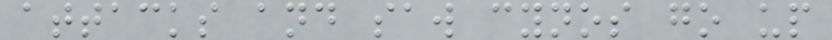attacks and saw cynos go up
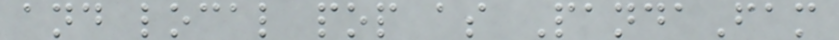and local pop as PandaFam
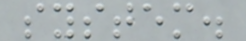system.
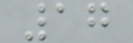17
